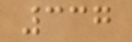337
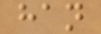han
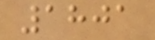1801
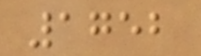1752
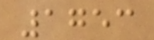1753
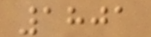1801
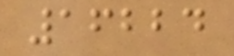16224
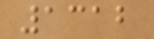1312
